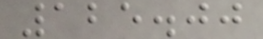125.00
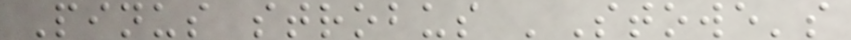Pinus strobus 'Stowe's
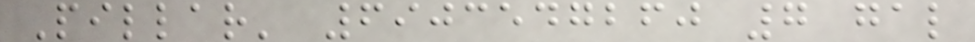Pillar' 6903547260 7 gal
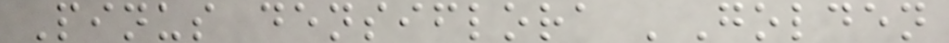Pinus densiflora 'Golden
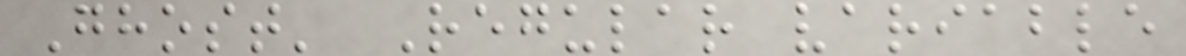Ghost' Regular variable
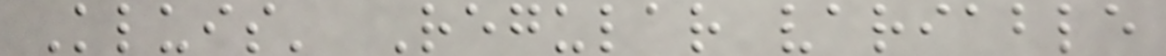Kluis' Regular variable
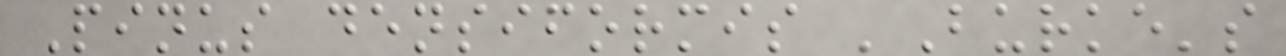Pinus densiformis 'Burke's
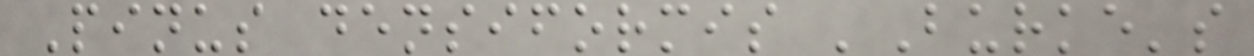Pinus densiformis 'Burke's
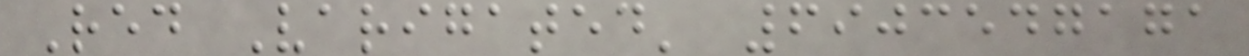Red Varigated' 6903547171
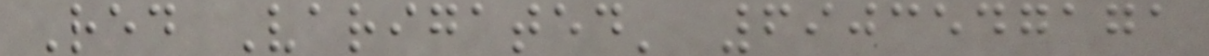Red Varigated' 6903547171
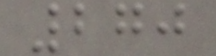270
